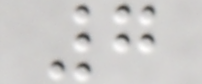7
